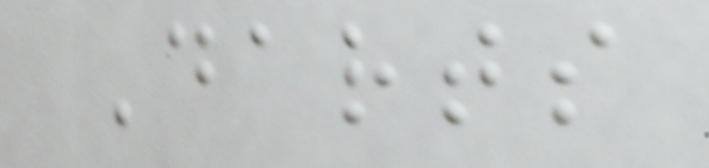Darts
